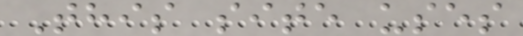This site uses
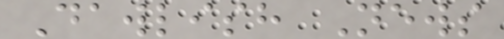Dawlish News
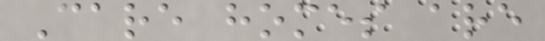Care homes are
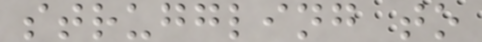struggling to
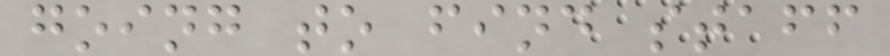going to find staff
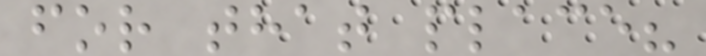for that place?
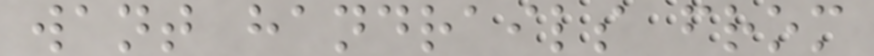want handrails from
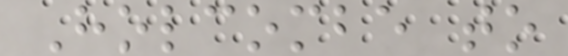Holcombe to
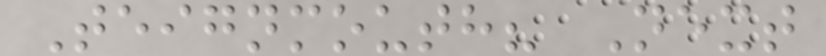Teignmouth? Next
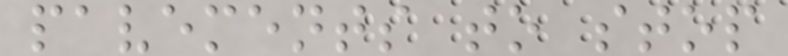pavements to stop
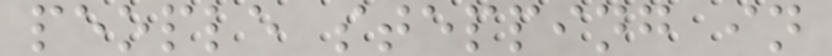people stepping in
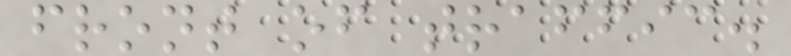front of traffic.
